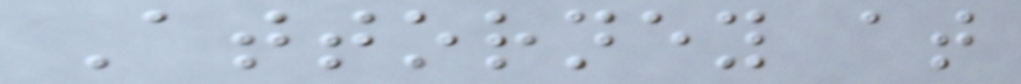Attorney at
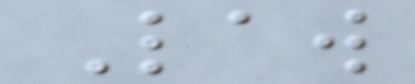Law
